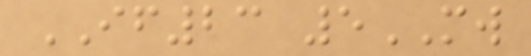IF23 5MW
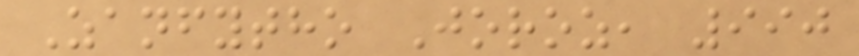Zanfytho Joroz, 990
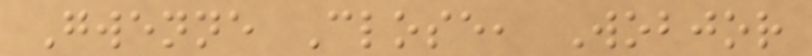Gwenne Close, Wobjor
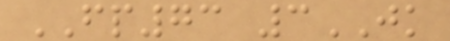FP73 3JK
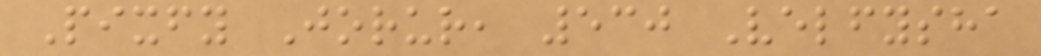Pixfy Jorur, 530 Velfysha
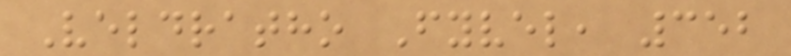Veldratho Fyvel, 352
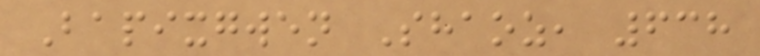Bapixgwen Shaoz, 638
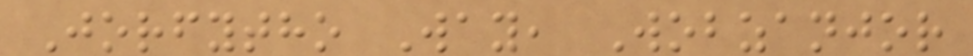Jorfytho Way, Wobzanjor
